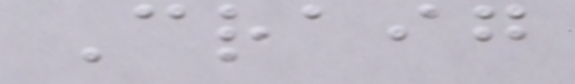Craig
